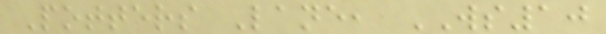Potters Lane, WS10
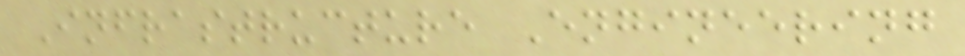Infrastructure Engineering
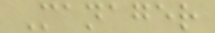Manager
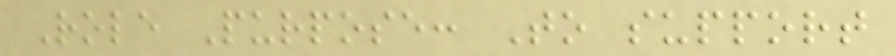Role Purpose: To support
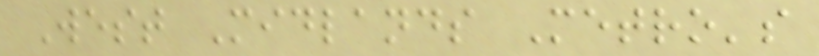West Midlands Metro's
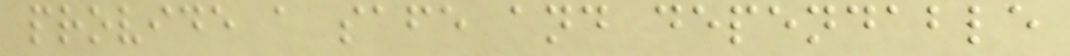provide a safe and dependable
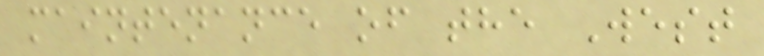maintenance of the West
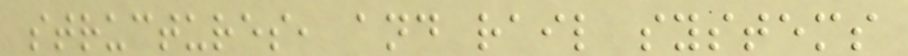structures, and rail systems
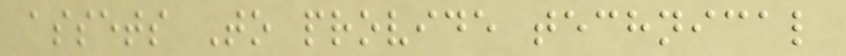assets To provide technical
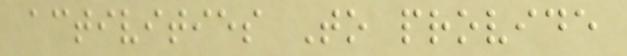activities To provide
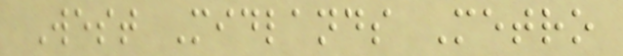West Midlands Metro
